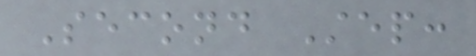Second Step:
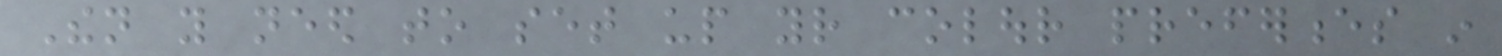Then you need to set up your colour preferences in
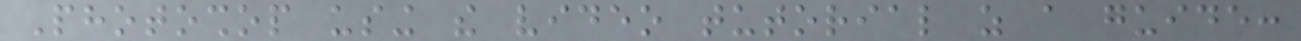Photoshop using the video tutorial as a guide:
